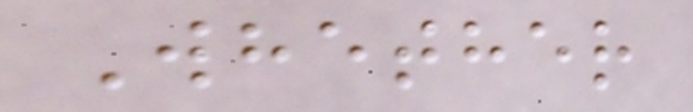Whether
